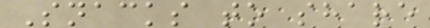Snacks to share
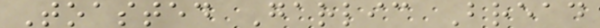Toasted Garlic Bread
